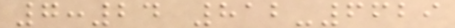7:24 812-6629
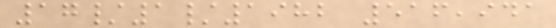17/1/1982 516,941
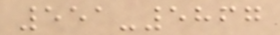551-5867
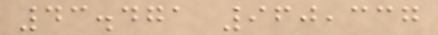43.471 960,337
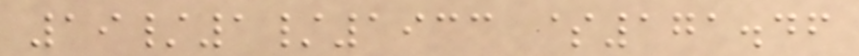19/1/1933 $171.46
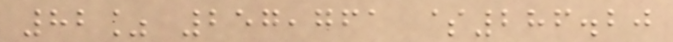82% 257,761 $286.20
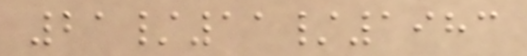21/11/1983
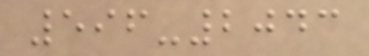596-2043
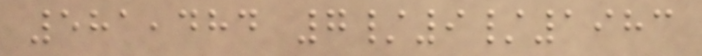581,484 7/9/1983
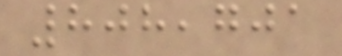808,701
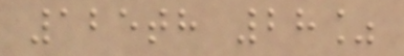125th 28%
